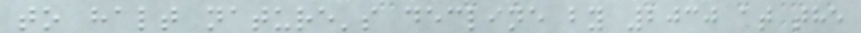to halt nature's decline by 2030 at the
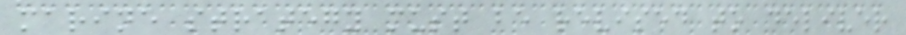marine strategy must be revised to deliver
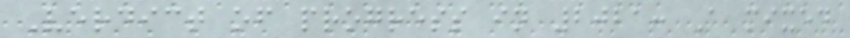Verdict of progress in 2021: A mixed
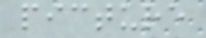picture
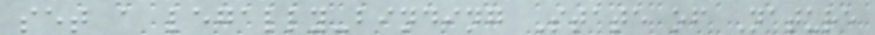set a legally-binding State of Nature
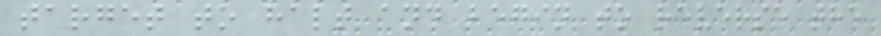target to halt and begin to reverse the
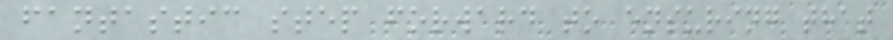fantastic step forward to ensuring that
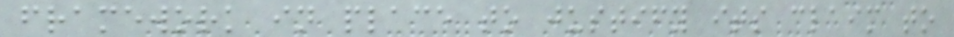framework in place to justify its claim to
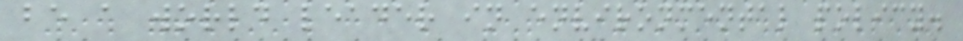be a world leader in environmental policy.
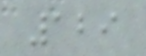129
